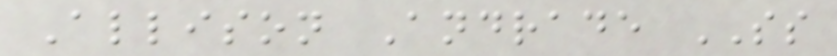Allison Andrade SS
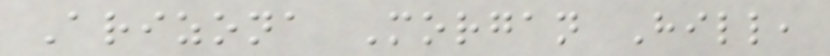Arizona Morgan Hill,
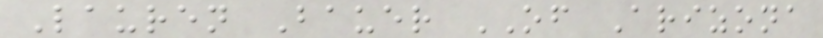Lauren Bauer OF Arizona
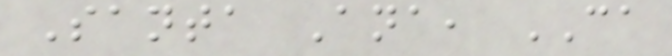Santa Ana, CA
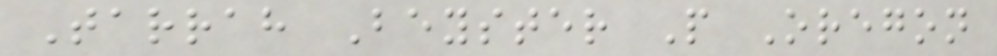Tarrah Beyster P Oregon
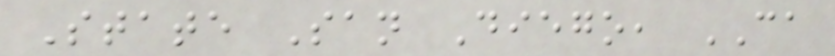State San Diego, CA
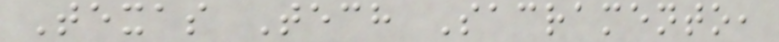Texas Tech Sacramento,
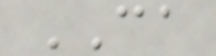CA
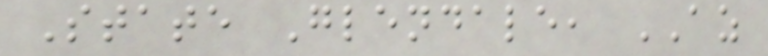State Glendale, AZ
